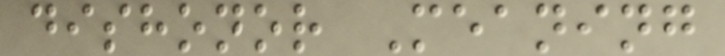dishonor Meaning
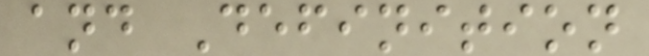and Definition
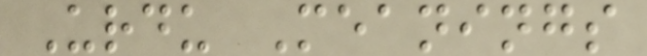Urdu Meanings
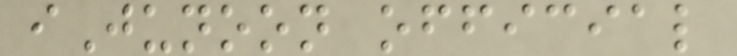iJunoon official
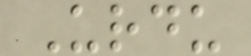Urdu
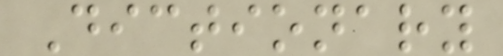Dictionary
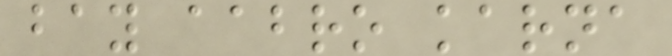bay aabro karna
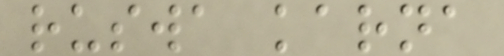ruswa karna
